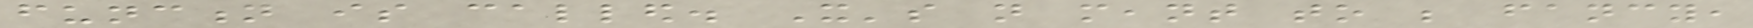function is called. It's not meant to be fancy,
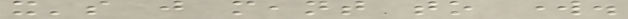it's just meant to work.
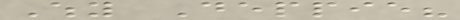Why Deppie?
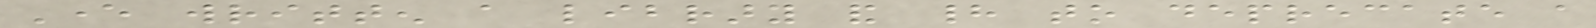Ever written a library and had to deprecate a
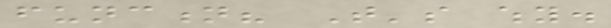function? That's why.
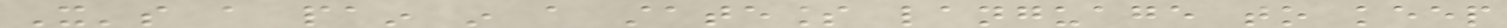It's a pain in a stateless language to keep
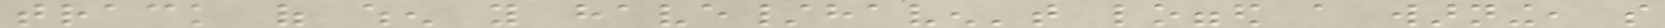track of when you have/haven't logged a warning, so
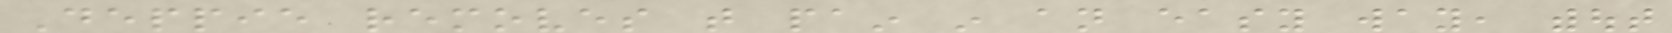Deppie removes that pain in an easy way, without
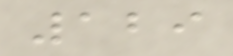129
